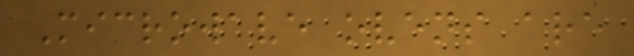Microwave ovens are
